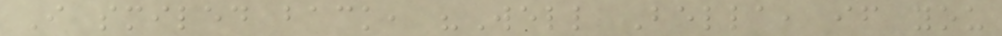I smiled back, "Well Bella, if you
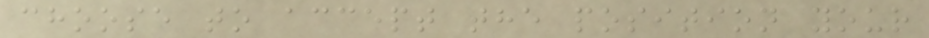choose to accept the position your
